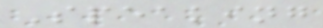Speaking
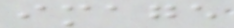image
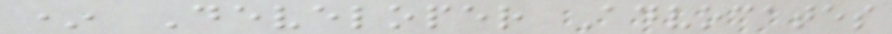* Developer Advocates
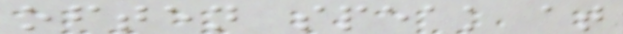often speak at
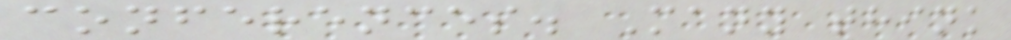conferences. Many think
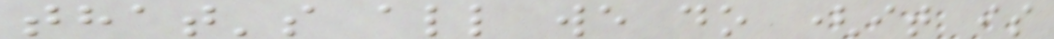that's all we do (it is
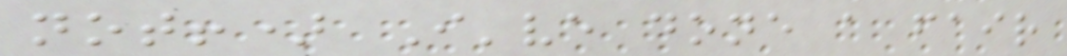not!) I've done a fair
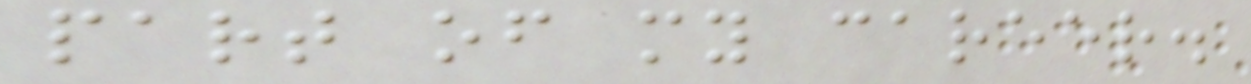part of my career.
